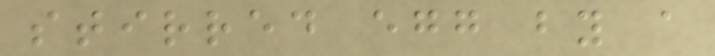stirred egg by a
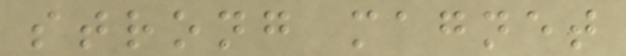strong magnet
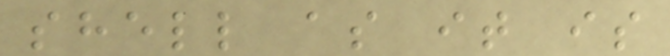shell as it is
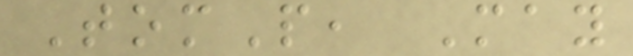TomP, May
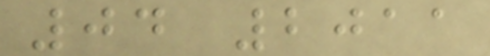04 2011
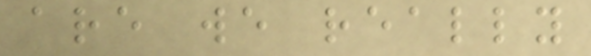are we really
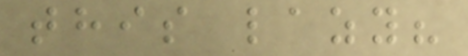this lazy?
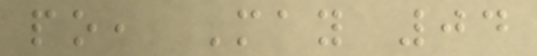po, May 04
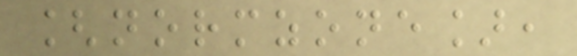[normzone],
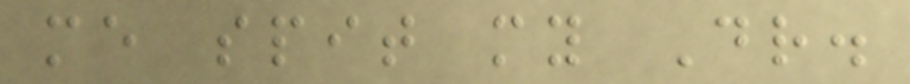me spit my Dr.
